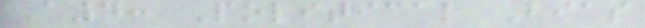A4: Political Bias
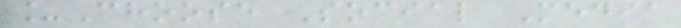_Choose Social Media
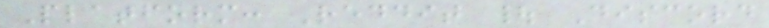Platform: Reddit | Discord
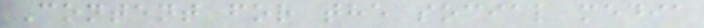Content for the social media
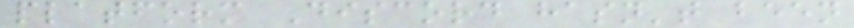platform Discord hasn't been
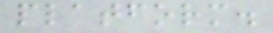platform.
